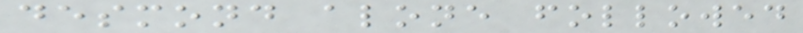desmond alone followed
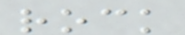rock
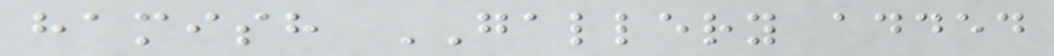hamish GALLERY added
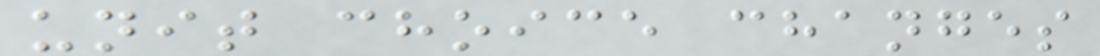unit choice changes
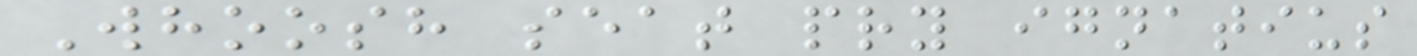Whoosh seat pry ignatius
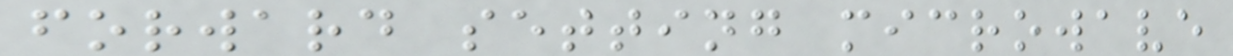forward setting microwave
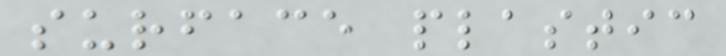surface plastic
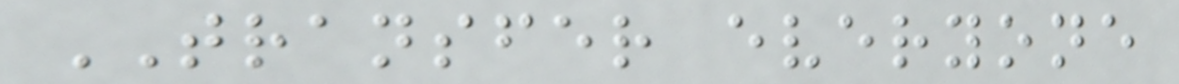TRANSFER everyone
